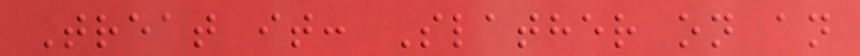Treat it: Slather on an
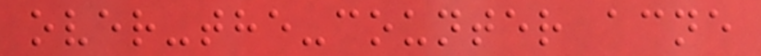over-the-counter acne
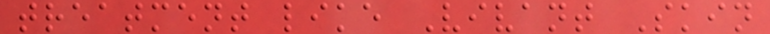treatment like Vivant Skin
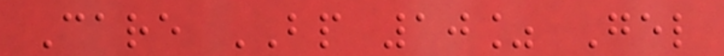Care BP 10% Gel
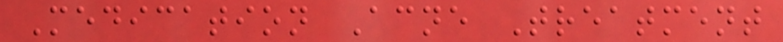Medication Acne Treatment
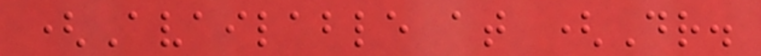(Available at (Dr.
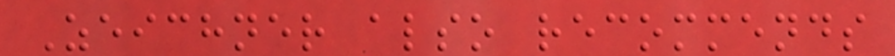Zeichner also recommends
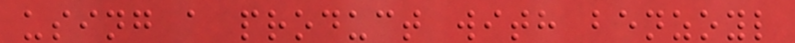using a product with benzoyl
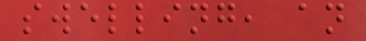swelling, an
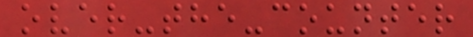over-the-counter
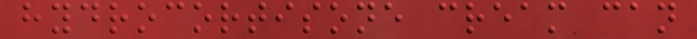hydrocortisone cream can
